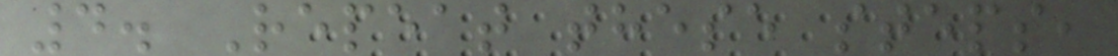4. Repeat these steps,
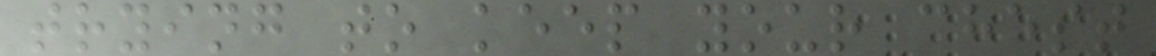trying to keep your chest
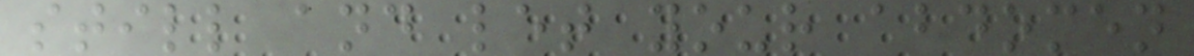still and let your abdomen
